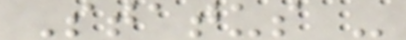Status -
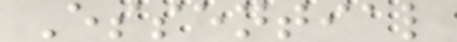Essential
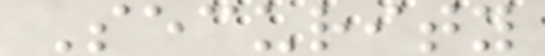Security
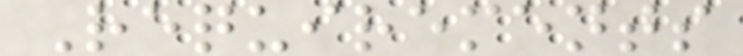Requirements
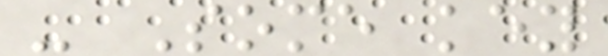- Some key
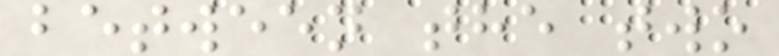between the two
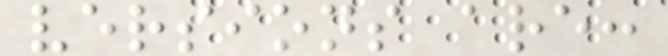versions are:
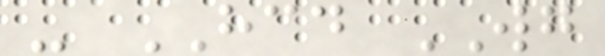- HCD WG
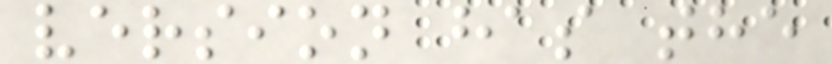version has the
